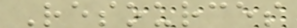Resources
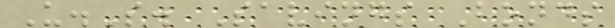U.S. Savings Bonds
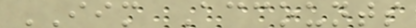IIM Accounts
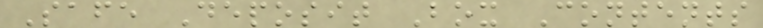Safe Deposit Box Contents
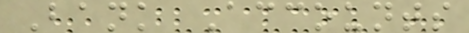Bank Accounts
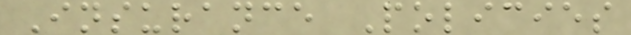Insurance Policies
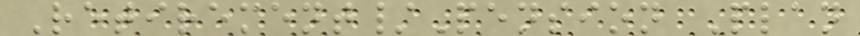Retirement/Pension Plan
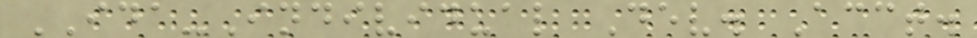IDA-Individual Dev. Acct.
